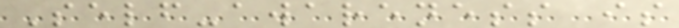Self-awareness is
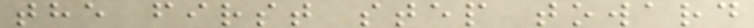the first step toward
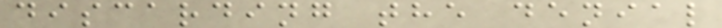discarding the denial
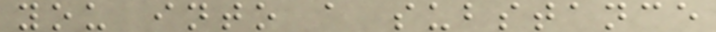you into a substance
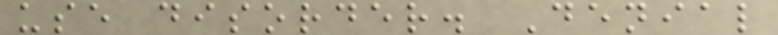use disorder. Denial
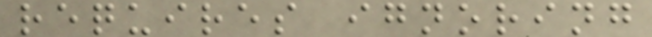requires ignoring
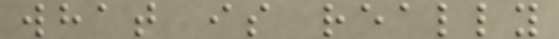what is really
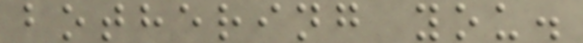bothering you.
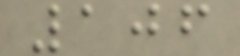106
